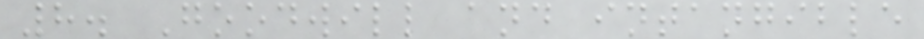8. Goodwill and intangible
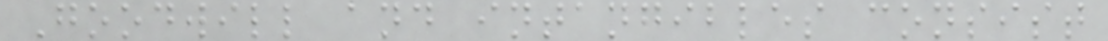Goodwill and intangibles consist
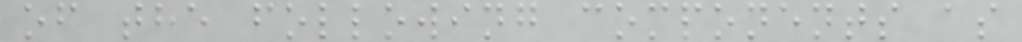of the following components as
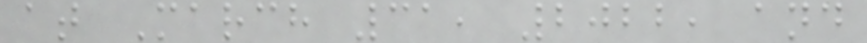at March 31, 2022, and
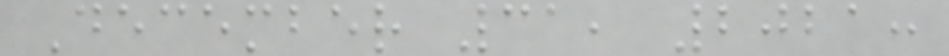December 31, 2021:
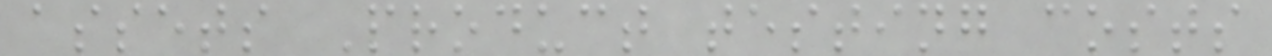assets Product testing costs
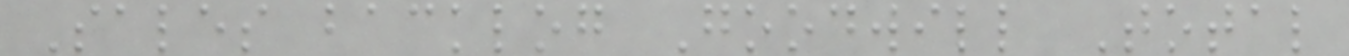Sales backlog Goodwill Total
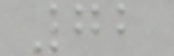72
